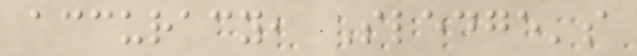accuracy, Sledge's
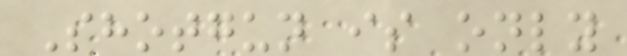Shotgun is only
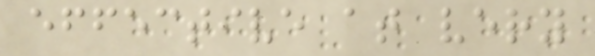effective at very
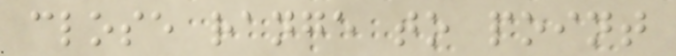close range to point
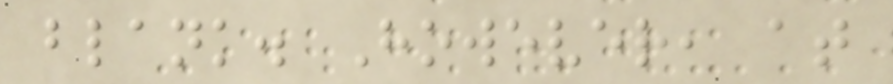blank. However, at
